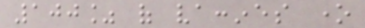100% of vaccines one
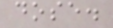dose.
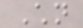Children
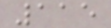115
